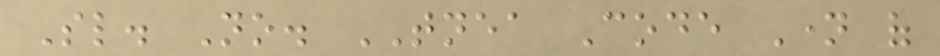Sl. No. TNEA Code Name of
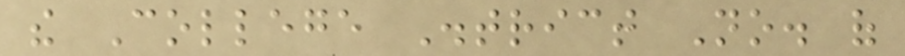the College District No. of
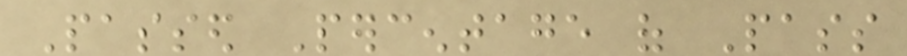Passed Percentage of Pass
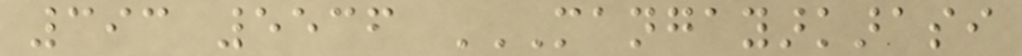393 5536 MANGAYARKARASI
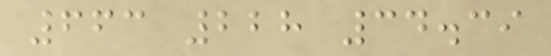663 228 34.39
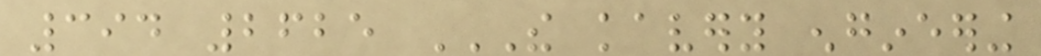394 2625 THE KAVERY ENGINEERING
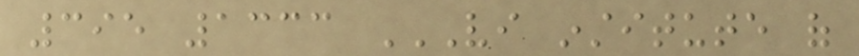395 1333 VI INSTITUTE OF
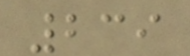239
